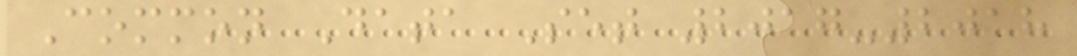Common Data Set 2017-2018
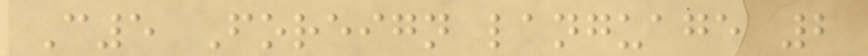C5 Foreign language 2
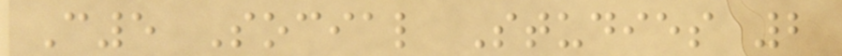C5 Social Studies 2
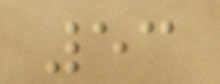53
